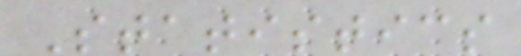Statistics
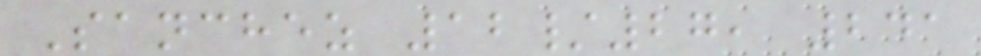Sanchez 12/27, 241
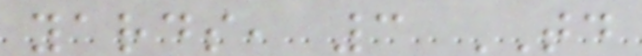yards, 3 TD
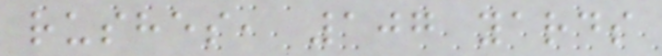rushes, 107 yards
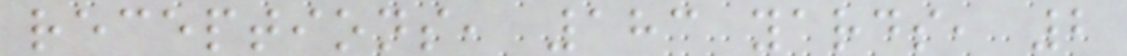receptions, 183 yards, 2
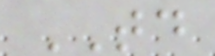TD
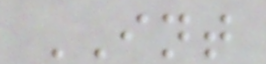INT
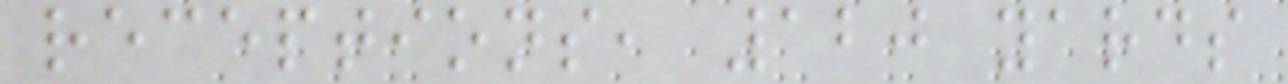receptions, 120 yards
